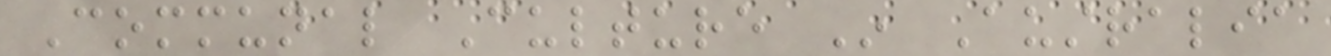Communal Culture In Australia
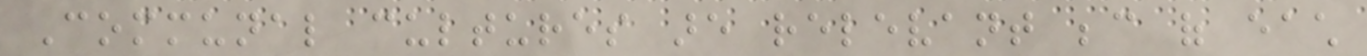Communal cultures are relevant because of each
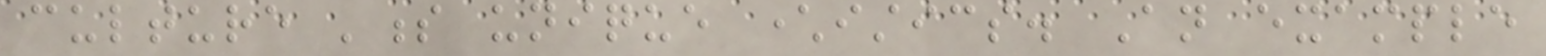culture 's unique characteristics. An example
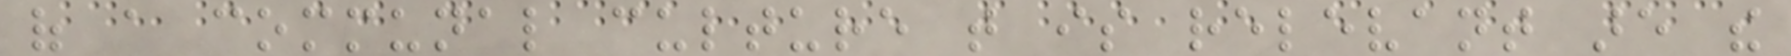of a communal culture that is relevant are the
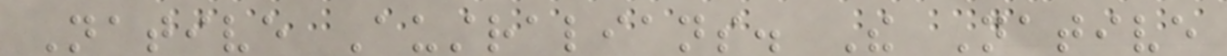Native Australians. The Native
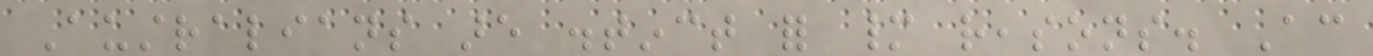Australians are distinct for many reasons. According
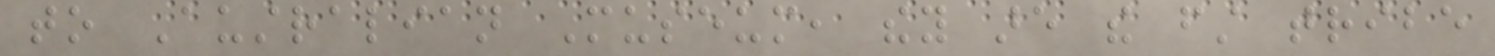to Australian Museum, they are the first tribe
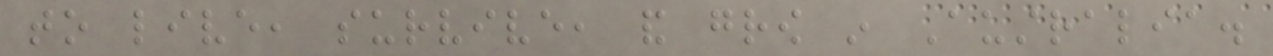to live, survive, and grow in Australia.
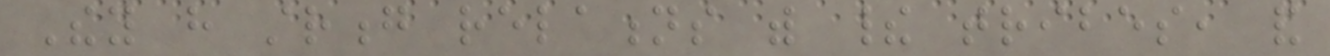They have strong relations with their tribes, and
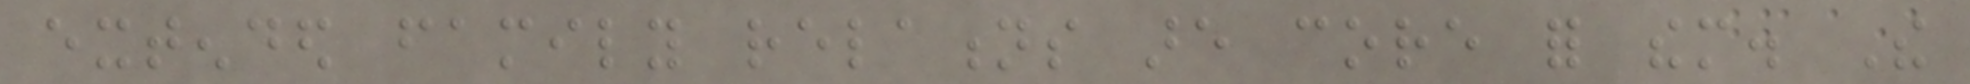extended family relations are core for them. The
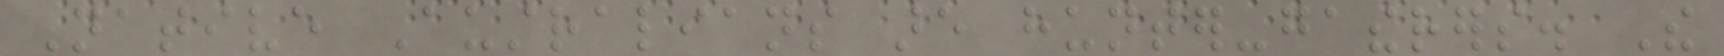Native Australians are hunter-gatherers. The
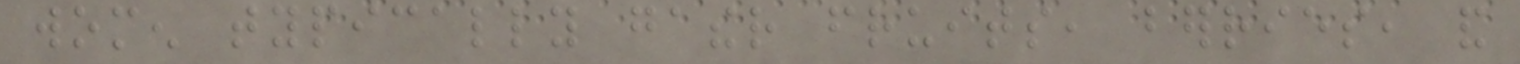women typically gather fruits, berries, and
